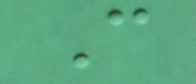C
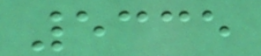5335
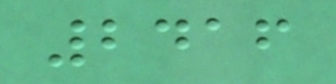2416
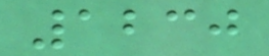1230
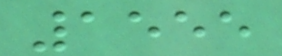1555
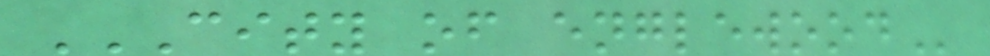CITY OF ENGLEWOOD
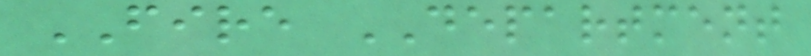FIRE DEPARTMENT
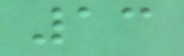13
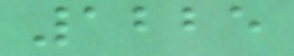1225
